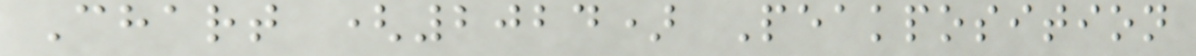Chart (2024) Peakposition
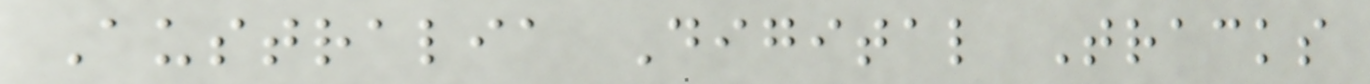Australia Digital Tracks
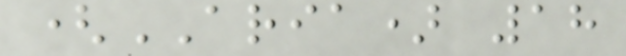(ARIA) 18
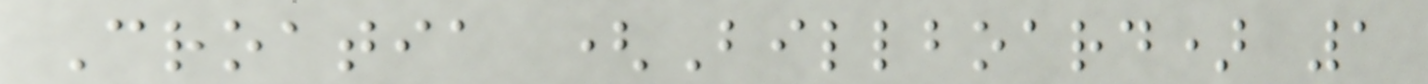Croatia (Billboard) 1
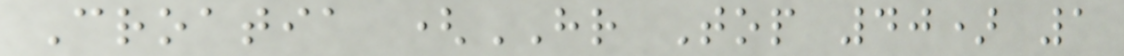Croatia (HR Top 40) 1
